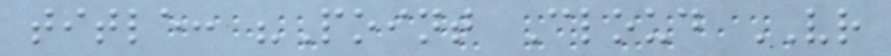title: "Point Cloud VR
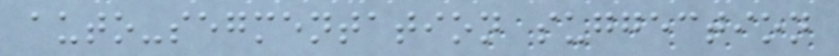auto-segmentation suggection
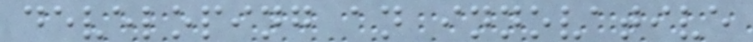developing an innovative
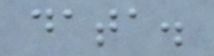data.
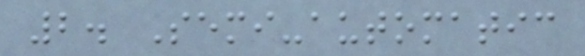2. Semi-automatic
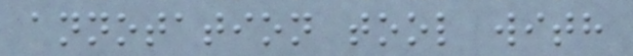annotation tool with
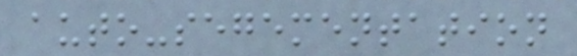auto-segementation
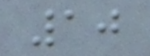10
